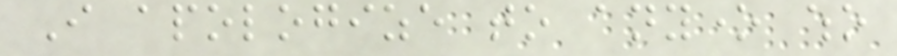I apologize to anyone who
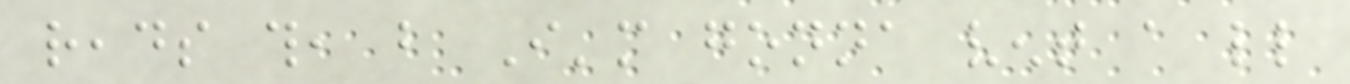reads this, but I'm gonna vent a little
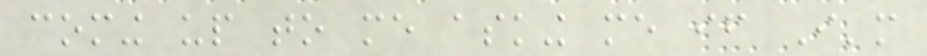coming up to me asking me if I'm
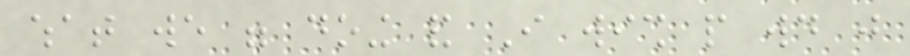what we were doing and I wish people would just
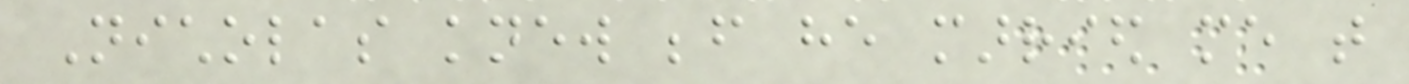Nicholas knew before he married me that
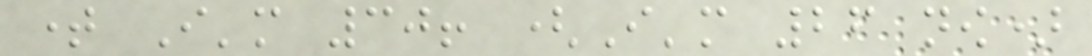time I'm 30! (I'm 26 now)
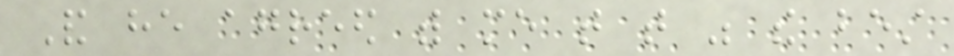And he agreed with me that that was the best
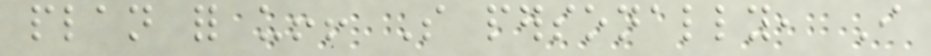plan for us!! So personally, I
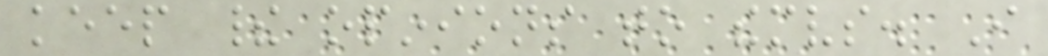keep their opinions to themselves. I
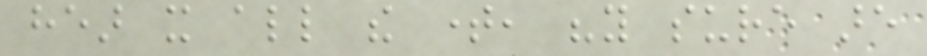hear it all the time, "you sure are
